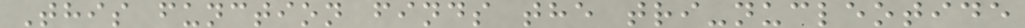This function finds the tri-nucleotide
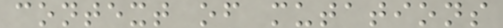context of mutations
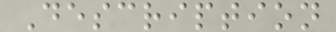Description
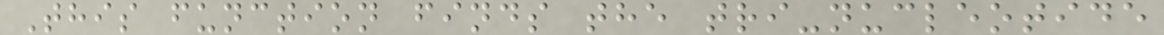This function finds the tri-nucleotide
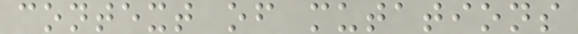context of mutations
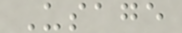Usage
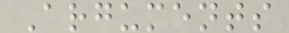Arguments
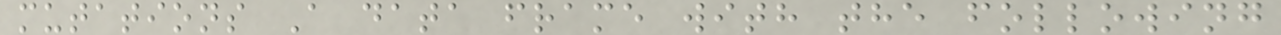mutations A data frame with the following
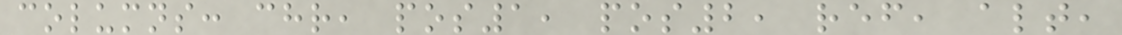columns: chr, pos1, pos2, ref, alt,
